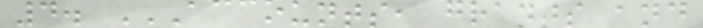4. ACCOUNTS, GRANTS AND
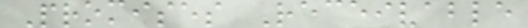Promises Receivable
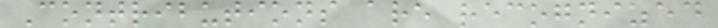Contributions are recognized
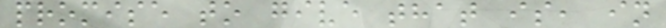promise to give that is, in
